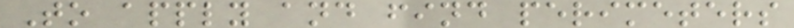To apply and find perimeters
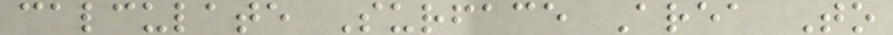calculate Surface Area To
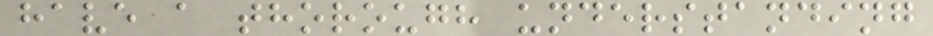have a thorough understanding
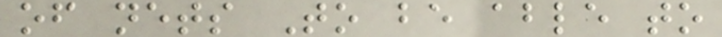of nets To be able to
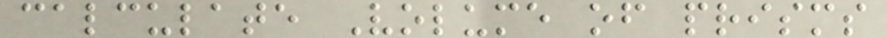calculate Volume of prisms
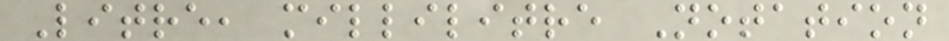Litre, millilitre Notation
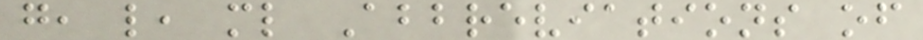g, l, ml Abbreviations of
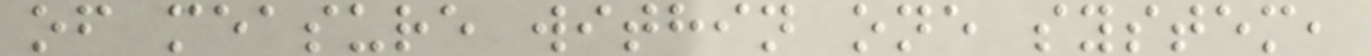of measure within one system,
